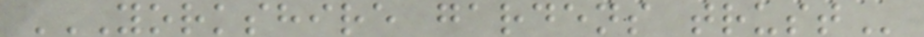YORKSHIRE GARDENS TRUST
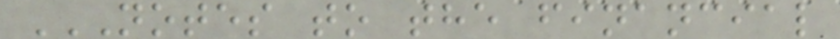NOTES TO THE FINANCIAL
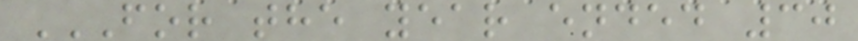FOR THE YEAR ENDED 30
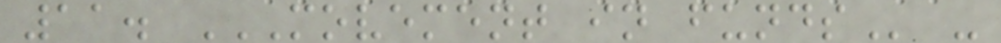11. MOVEMENT IN FUNDS -
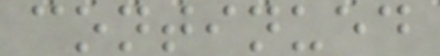continued
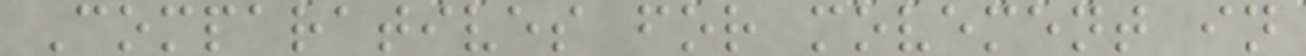Comparatives for movement in
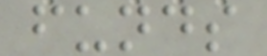funds
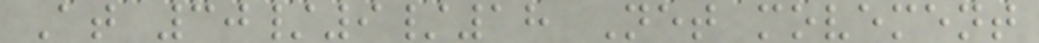At 30/9/18 Net movement
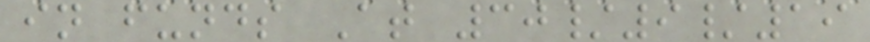in funds At 30/9/19
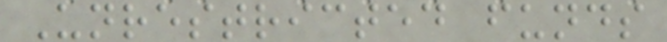Unrestricted funds
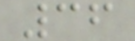36
